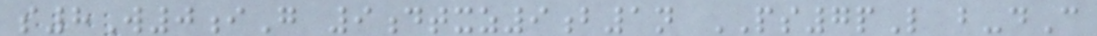s8W0iG 9dtxz9b1n PS7pL b-dC
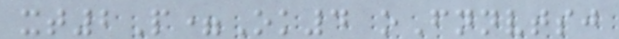xt2P=Ok4 oFnnvtsj
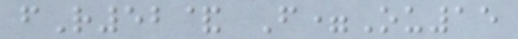fR52& F=Ou15
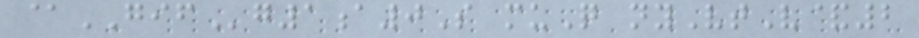@GIFg1a0S muQ nyVtV&2
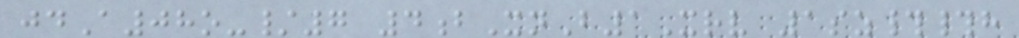jdA08o-/7 4bXnB1Xrv 1sz##h
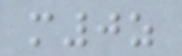m0z
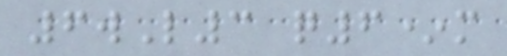6wL3 q6*m
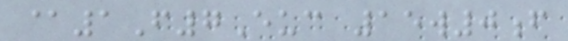@1F7Euc 15w0f
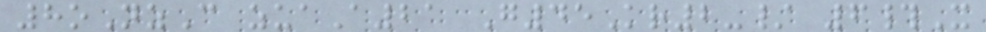8oNzC zuaA21 G45Kr2-/ 6#X
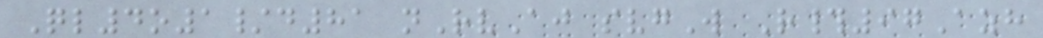Ql4o1/d81 nRvAj svgW R#97Azh
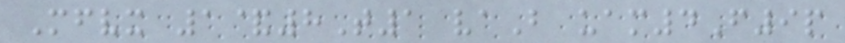Mfvx 1&8T1 vaB uam4F9p
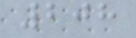208
